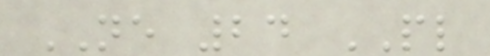NE 24 PL
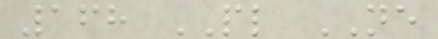168 PL NE
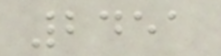2451
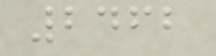2462
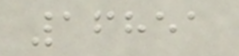16851
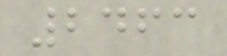2463
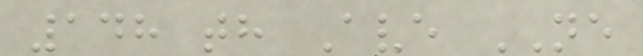148 th Ave NE
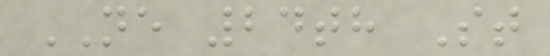NE 24th St
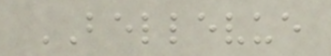BELLEVUE
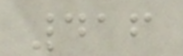416
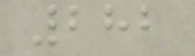282
